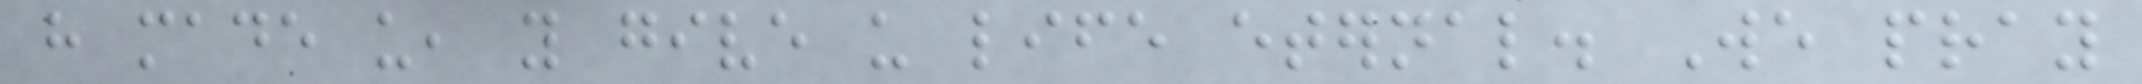have made us, you give us life eternal. We pray
